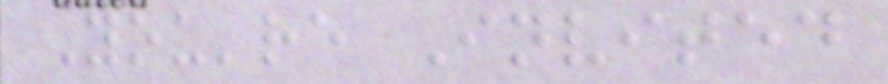You're Invited
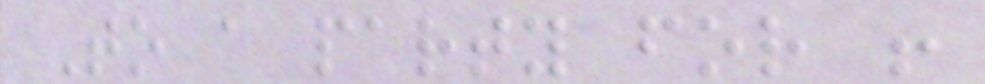To a party for !
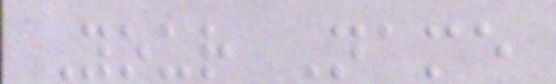Your Name
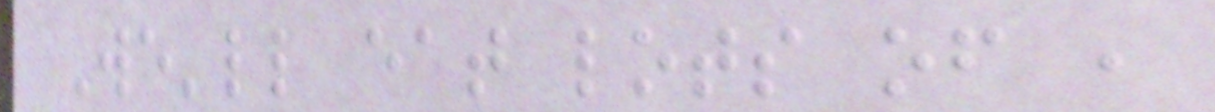We'll eat lots of ,
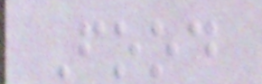Food
